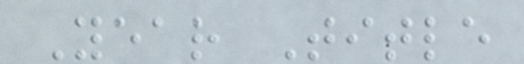Year Title
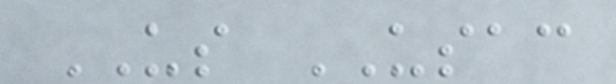US USAC
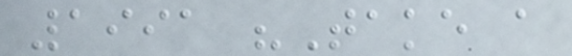1991 "Take a
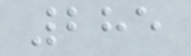285
